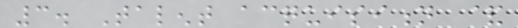3. Talent acquisition &
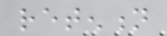retention
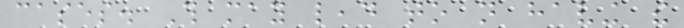cases. This may lead to not having the
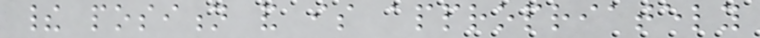their position and is appropriately
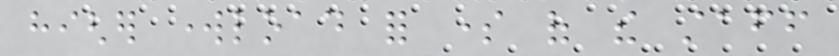higher workload for some of the staff
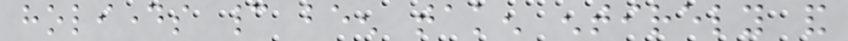holidays cannot been taken entirely and
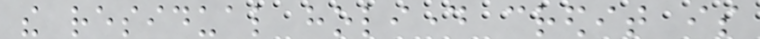the residual holiday credit is
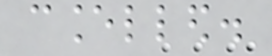cancelled.
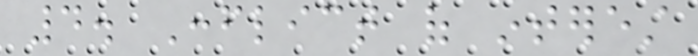4. Conflict of interest
